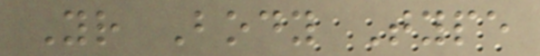Your Body Type
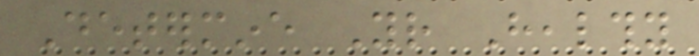Determine Your Healthy
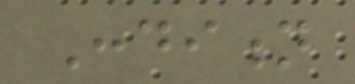Condition
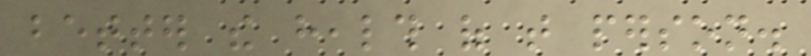better the health of that person.
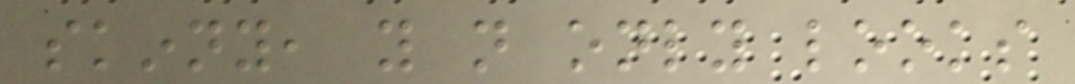skinny, you not only looks
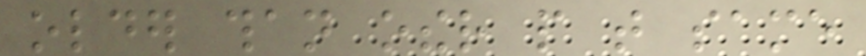older than other people that same
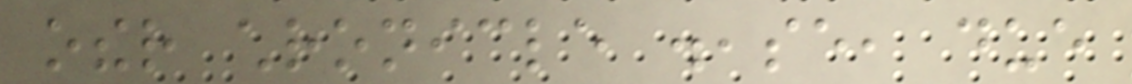other chronicle disease, due
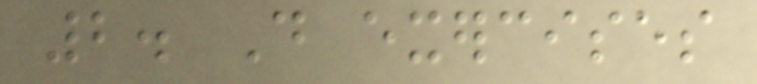2. Do exercises
